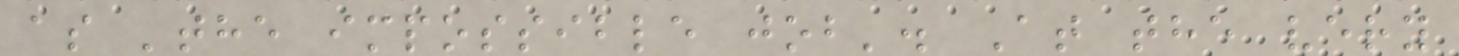as 'the impossible job'. At the very
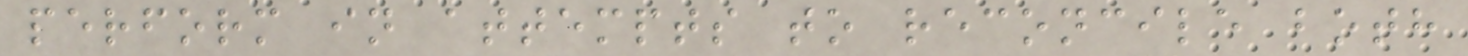perform in attempts to reconcile both
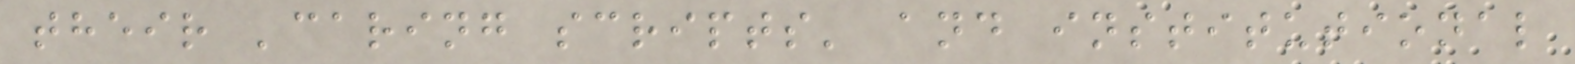their 'caring scripts' and institutional
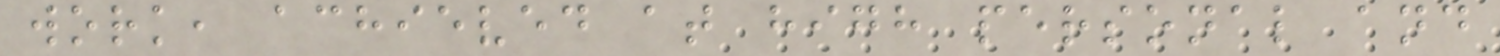work, achieved at high personal and
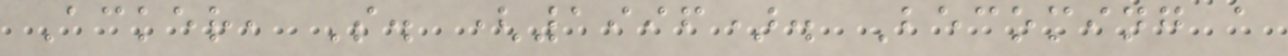Acker, S. (1996). Becoming a
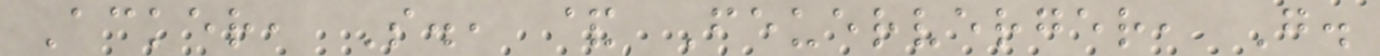Acker, S., & Feuerverger, G.
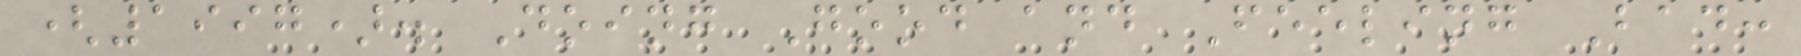(1997). Doing Good and Feeling Bad:
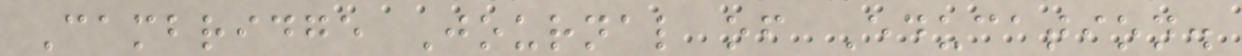Cambridge Journal of Education.
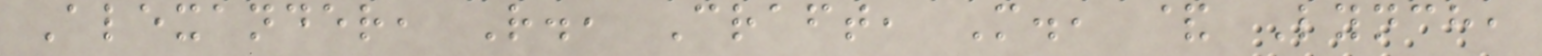Alexander, R., Craft, M., & Lynch,
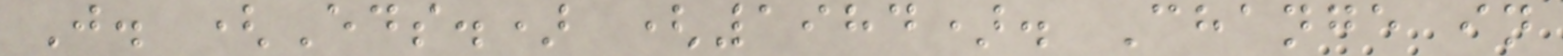J. (Eds.) (1984). Change in
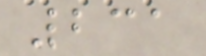231
